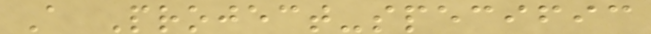A Project-specific
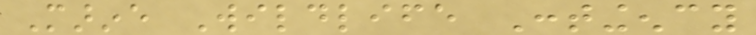Marine Wildlife Contingency
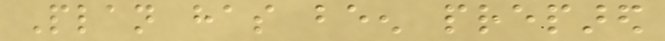Plan has been prepared
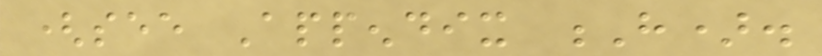(see Appendix H).
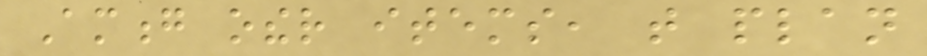Among other items, that plan
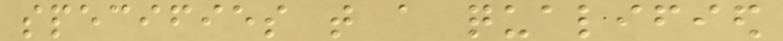specifies that a qualified
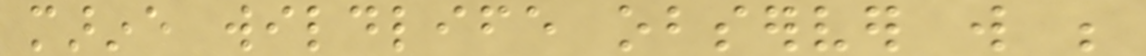marine wildlife observer will be
